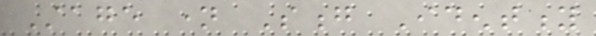Stage name Song Identity
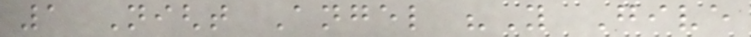1 Night Angel "You Give
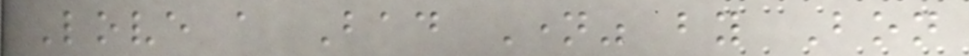Love a Bad Name" by Bon
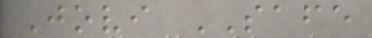Jovi SAFE
